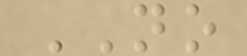NO
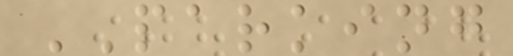PARKING
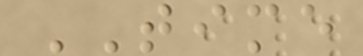TIME
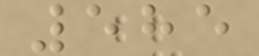585
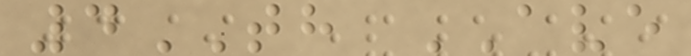4TH AVE
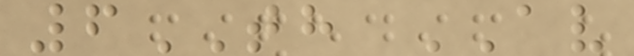6TH AV
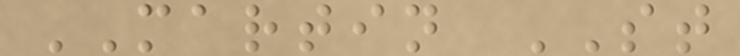MARTIN ST
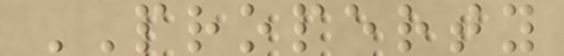PROPERTY
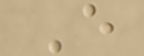E
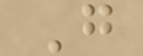G
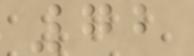72
